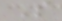S
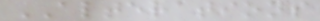ALTERATIONS
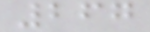267
